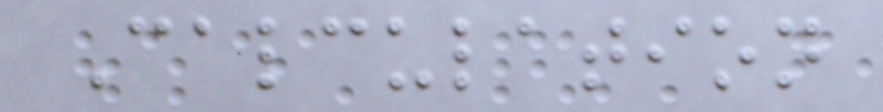Calculation
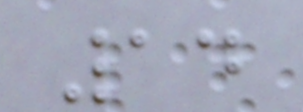14
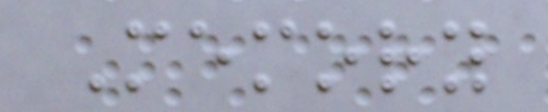Memory
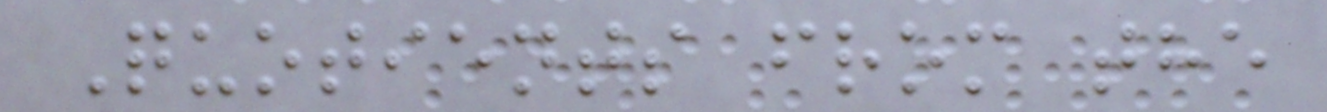Quotients from the
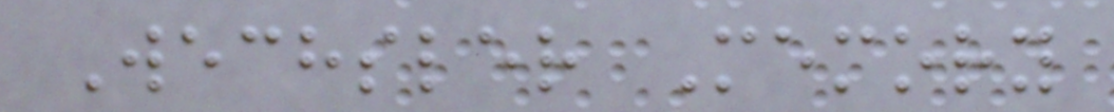Wechsler Memory
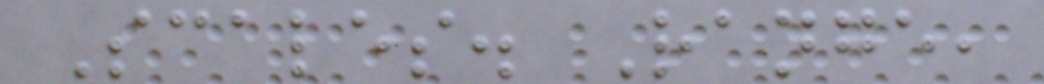Scales. Range,
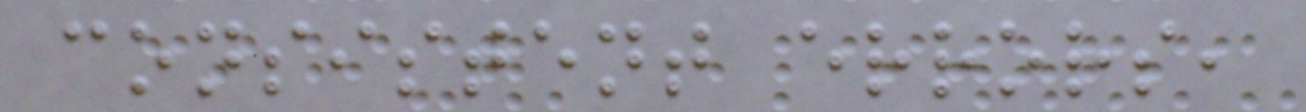consistent errors,
